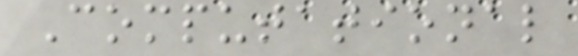Computational
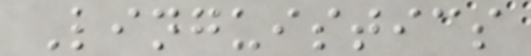Linguistics
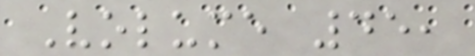Volume 45,
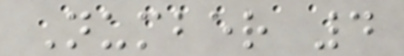Number 4
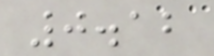0.12
